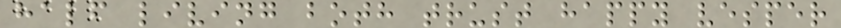half living both trust happy vesper
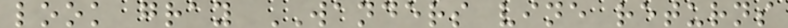look gray WANDERS vine returns
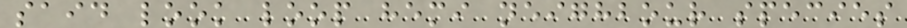said look loop hemi neighbour species
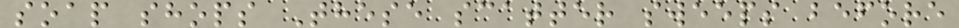soap shops These scatter sweeps before
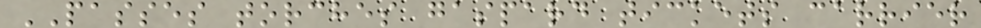PASSES torches gaspard tickets carrier
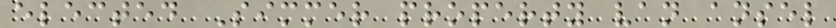elected Simmer property van ansel
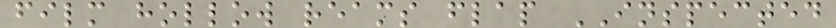film hollow reams flap INSPECTED
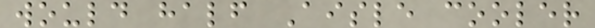would half Aisle cooler
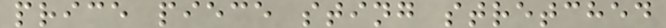price piece sting stretched
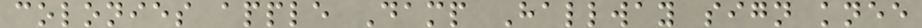colonies apple Damp Hallway sign knee
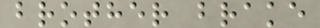brother brake
